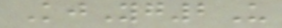KjYg2U
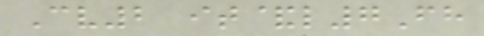Cv2 it&l7Fh
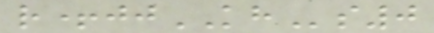r+jjKHs0
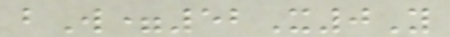bW=52X0Y
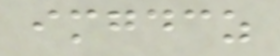imgdcz
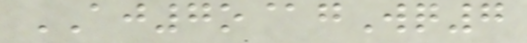AJ7o@gWq7
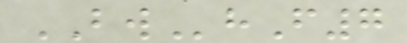BWhF7
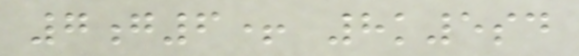7g6+ 8k5sd
